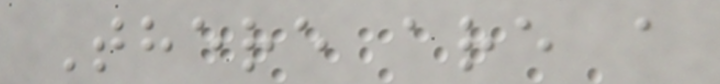There are a
